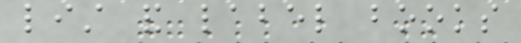list and label books
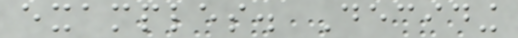examples. Deciding
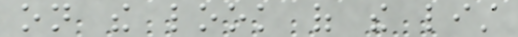on the look of the list
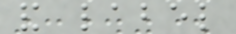and label
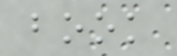book
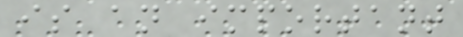is an important
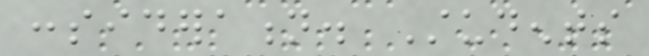consideration. Students
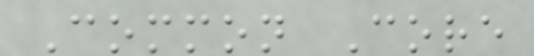Common Core
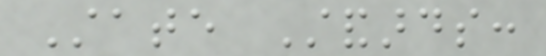State Standards:
